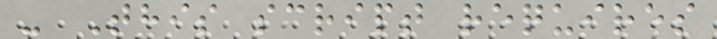- This script requires
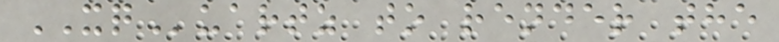XQuartz to render the
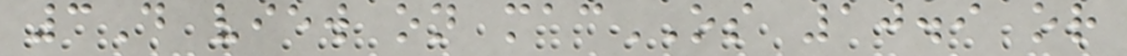3D view on macOS 10.9 or
